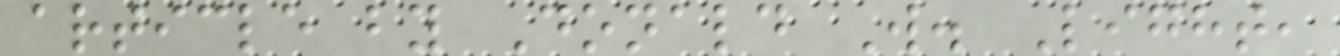article by Donald W. Light,
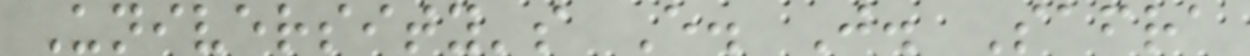University's E. J. Safra
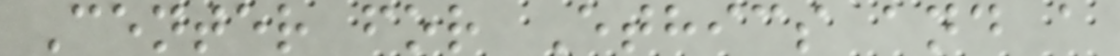Center for Ethics and a
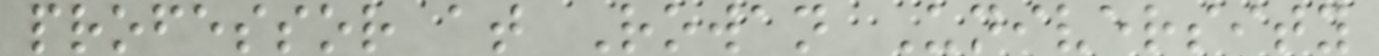professor at Rowan University
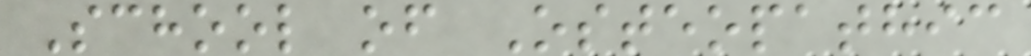School of Osteopathic
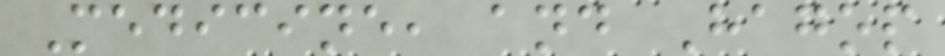Medicine, and Hagop
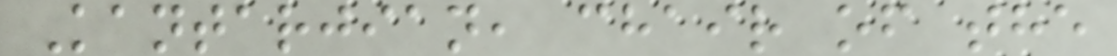Kantarjian, chair of the
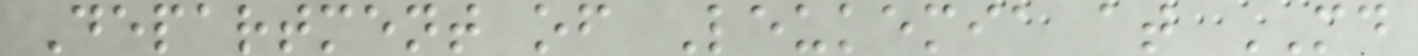Department of Leukemia at MD
